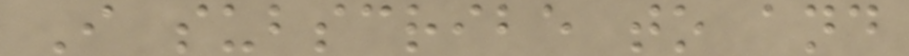I subscribe to and
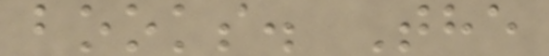books. The
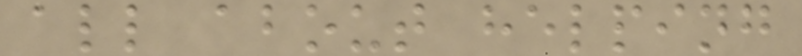all about helping
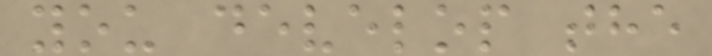you develop the
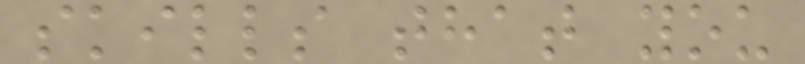skills that you
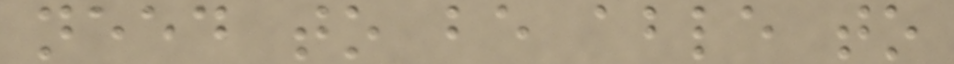need to be able to
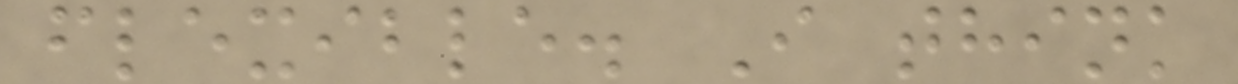flexible. I think
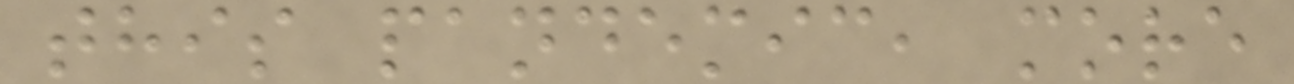this pandemic, more
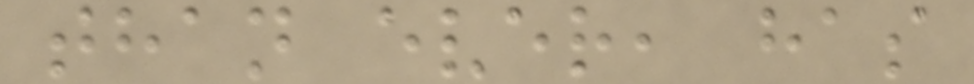than ever, has
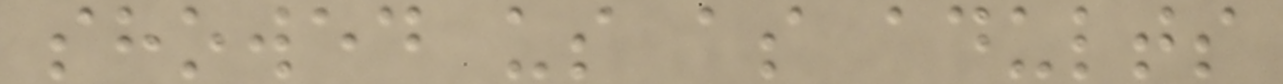showed us as adults
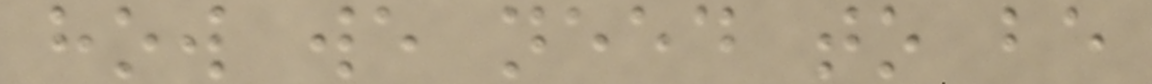how we need to be
